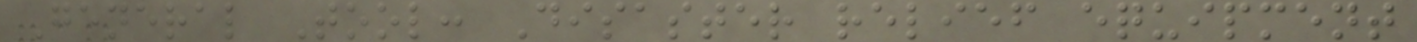General Tool: Disaster relief equipment
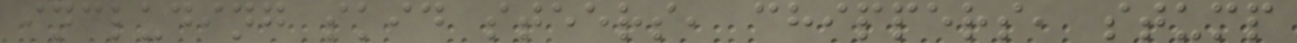including skid steers, chippers, stump
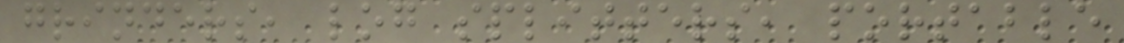grinders, log splitters, portable
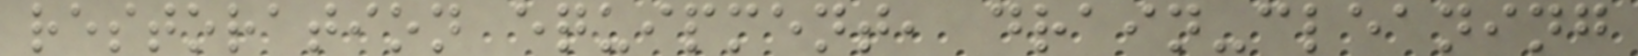restoration equipment, drain-cleaning
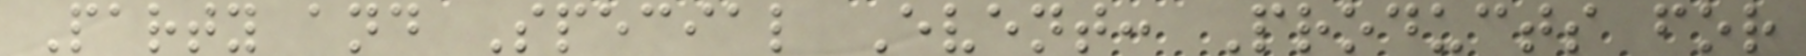Party and Special Event: Products for
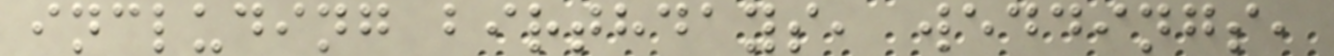including birthdays, weddings,
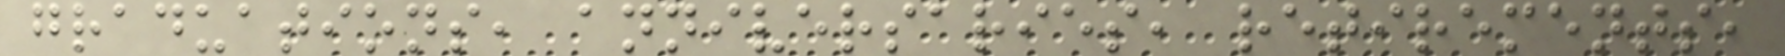graduations, anniversaries, retirements,
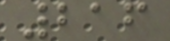216
